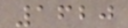1620
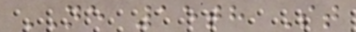NE 15th St
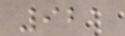921
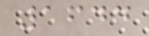1644
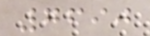7690
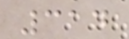314
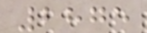2875
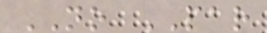NO PAR
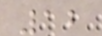12
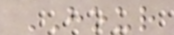HOUR
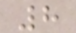8
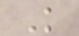K
